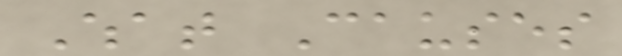What Causes
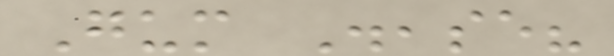Gum Disease?
